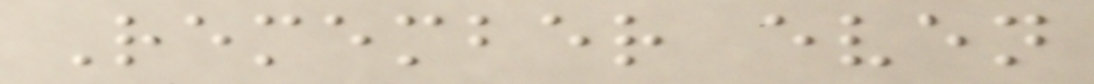Remember even
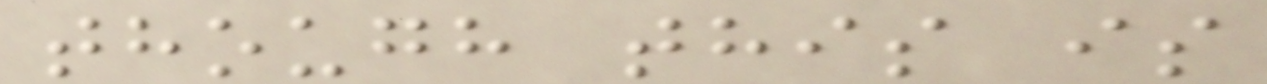though this is
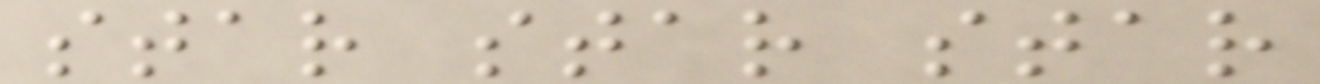star star star
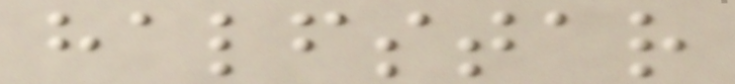halfstar
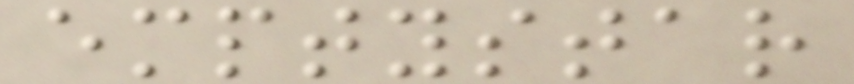emptystar
